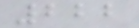222
